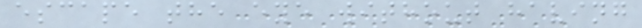escape the eye without having
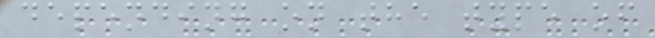depending on the type of
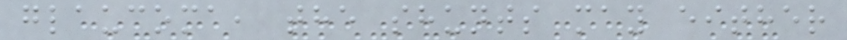glaucoma, the shunts may either
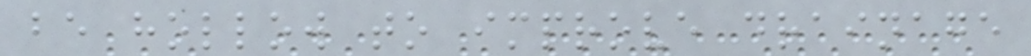be hollow to improve drainage
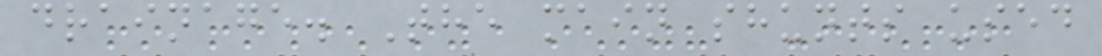drainage. The main shunts used
